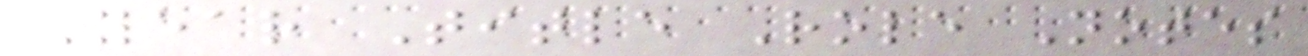Year Title Role Notes
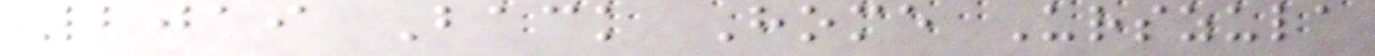2019 Back Home Urszula
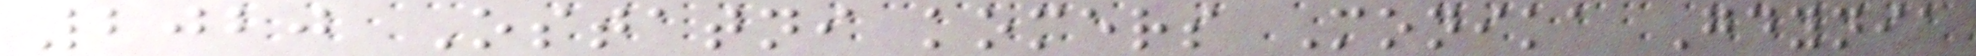2020 Ostatni komers Monika Gdynia
